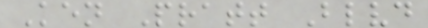Ken Pratt Blvd
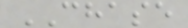CHASE
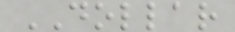DOLLAR
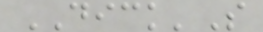DICK'S
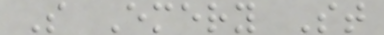S Emery St
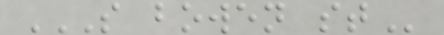S BOWEN ST
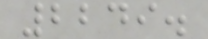2249.
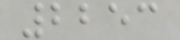2253
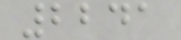2241
